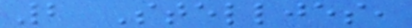2 Stelljes,
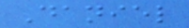Daniel
